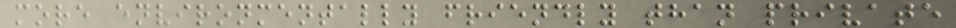more environmentally friendly than private
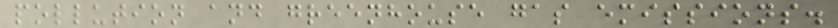pollution and greenhouse gas emissions.
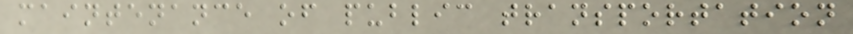maintenance of public transportation
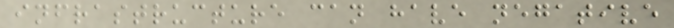infrastructure can have negative
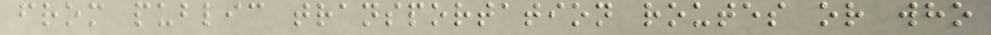from public transportation routes or who
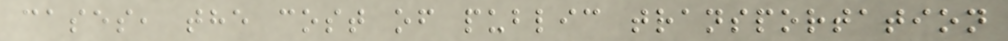cases, the cost of public transportation
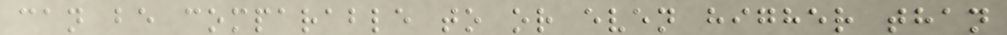can be comparable to or even higher than
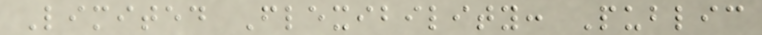Limited Flexibility: Public
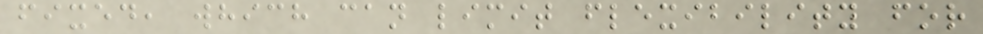fixed, which can limit flexibility for
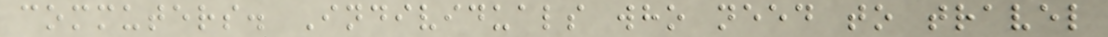commuters. Individuals who need to travel
